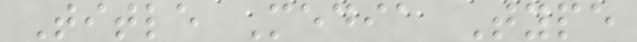Title Media Type
